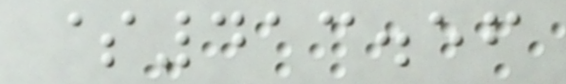$413.56
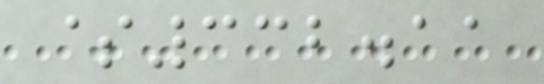$332.11
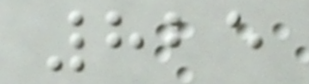825
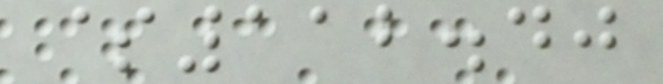$112.40
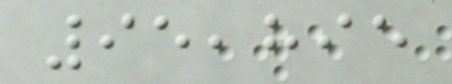95,895
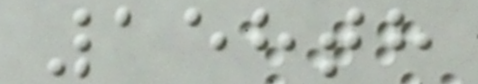158th
